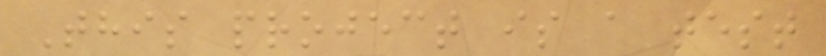This project is a test
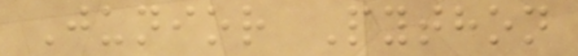Junior Python
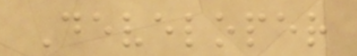Developer
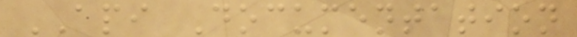API Documentation
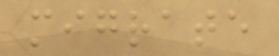migrate
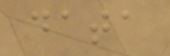data
